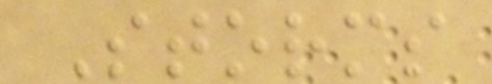Storms
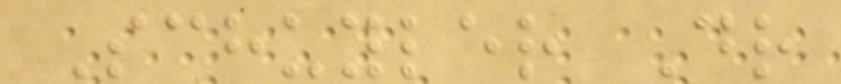Schuyler Dr
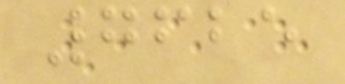7625
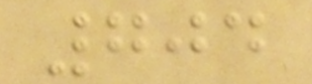704
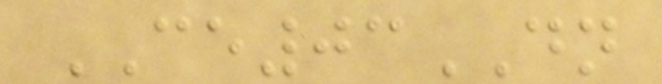CE03DN
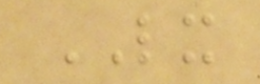LX
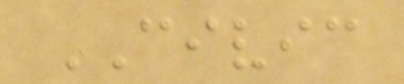CIVIC
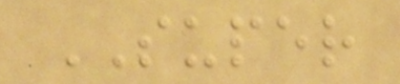SUPER
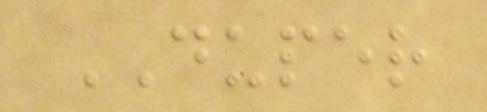DUPER
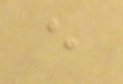e
